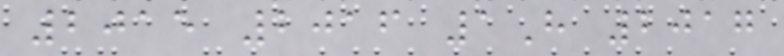2015 2016 1H 2017
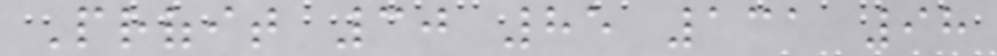Profit 30 85 131 98
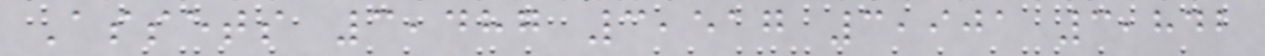Assets 3,487 3,517 3,901 3,842
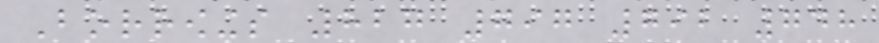Borrowings 827 797 792 748
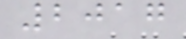2017
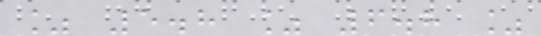% 5.8 % 6.8 %
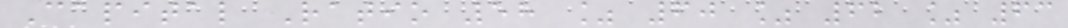Capital Ratio 58 % 60 % 62 % 63
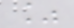%
